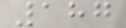187
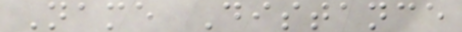Name Distance
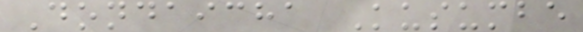Dondaicha Kusumbe
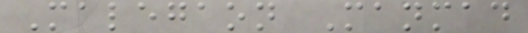Malegaon Manmad
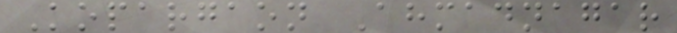Kopargaon Ahmadnagar
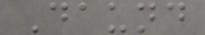Daund
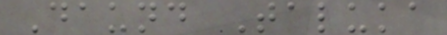Daund Taluka
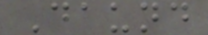Daund
